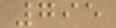795
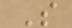S
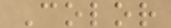Color
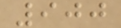900
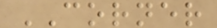CORNER
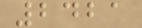2421
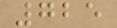725
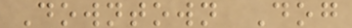Downtown Dog
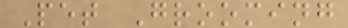Pet Grooming
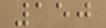150
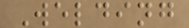Welding
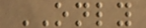ONLY
